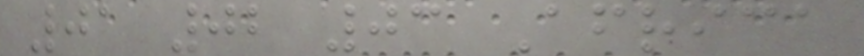01 02 03 Africa
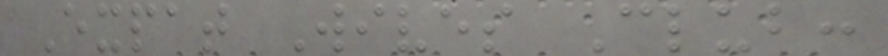Expat Wives Club:
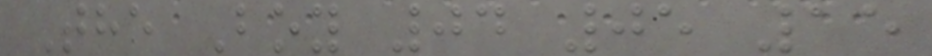The Boy 04 05 15
